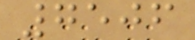7506
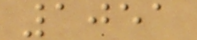1051
